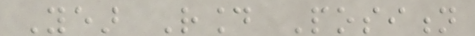Year Round Position
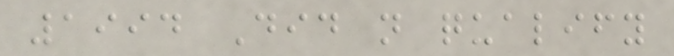1994 Did not qualify
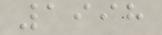1998
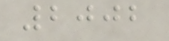2002
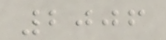2006
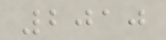2010
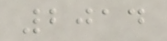2014
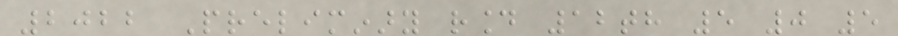2022 Preliminary round 12th 5 0 5
